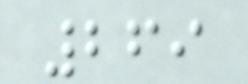269
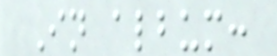In album:
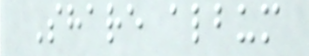Share album
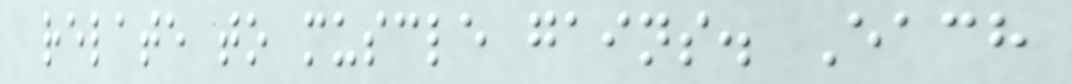relate to muscle gains. Each
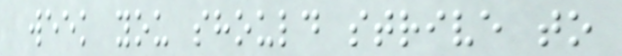week you should strive to
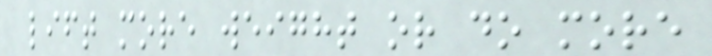lift more weight or do more
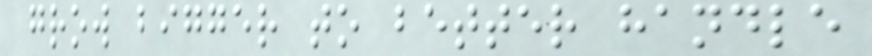grow bigger to better handle
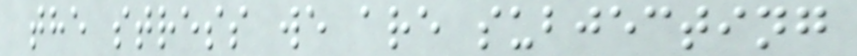the stress we are subjecting
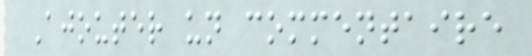Ajouter un commentaire
